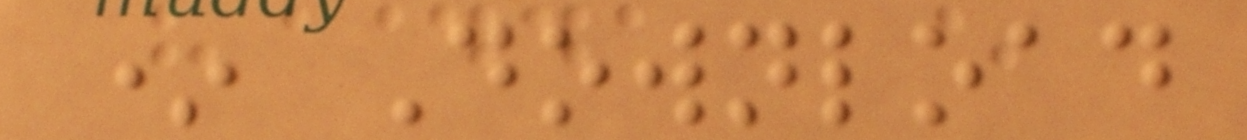* Download
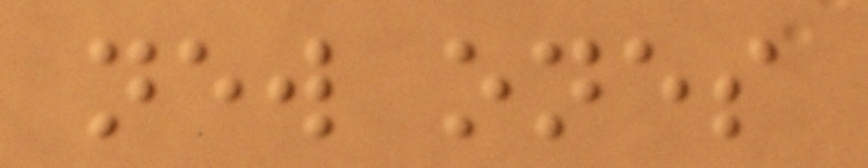new ones
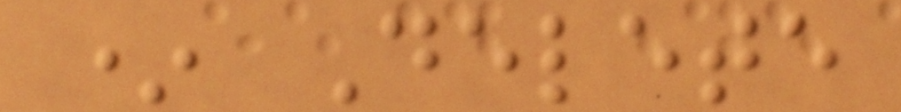* Delete
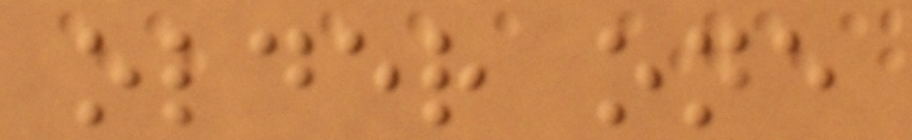older one
